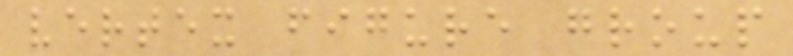vertex figure group
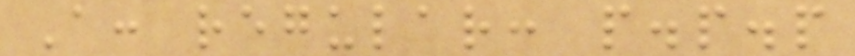A: regular: p.p.p
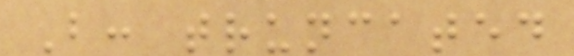B: truncated
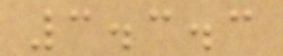3.3.3
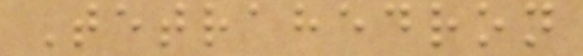Tetrahedron
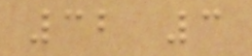32 3
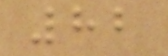82
